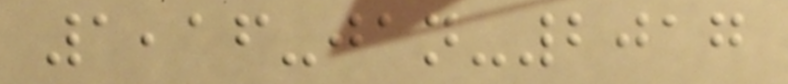1,16-jan-2017
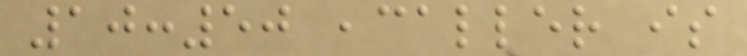10:50 ,caller is
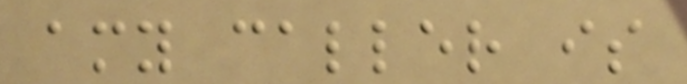amy caller is
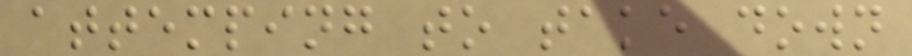attemping to take down
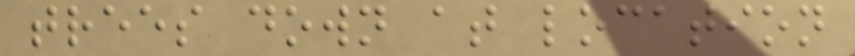trees down at location
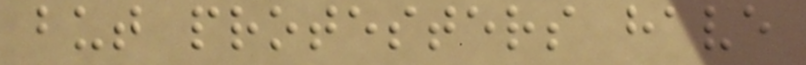but protesters have
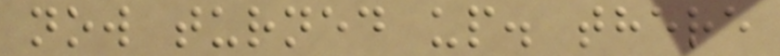now turned up. there
